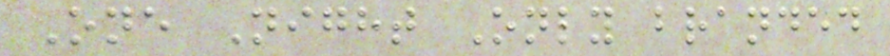One Night Only branded
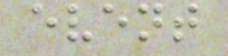event
